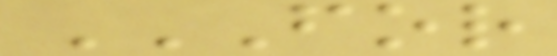FOR
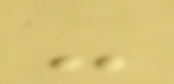-
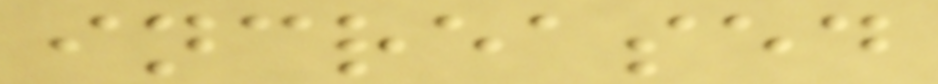increased
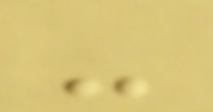-
